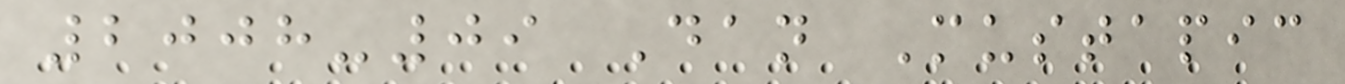2008-09 Dan Mustapic
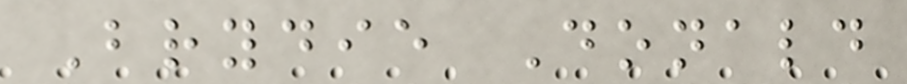Brydie Donald
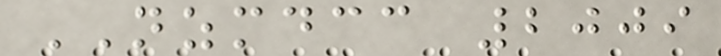NZMDCC 2009
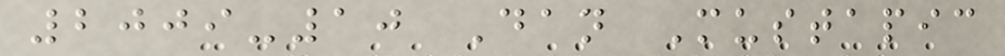2009-10 Dan Mustapic
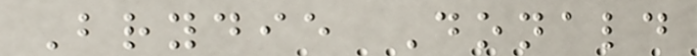Brydie Donald
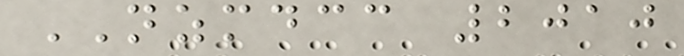NZMDCC 2010
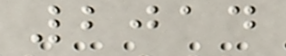2014
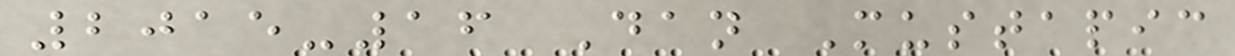2015-16 Dan Mustapic
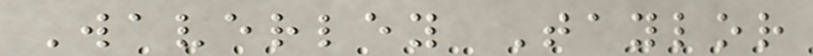Waverley Taylor
